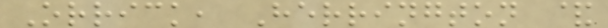Orrick, Herrington &
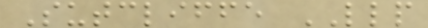Sutcliffe LLP
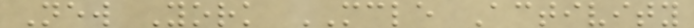New York MCLE Activity
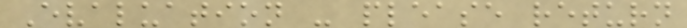Evaluation - please return
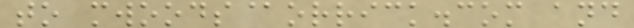to mwoods@orrick.com and
